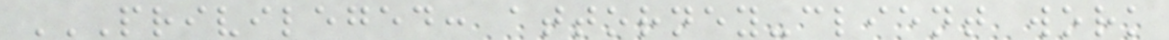PRIVILEGED: ATTORNEY-CLIENT WORK
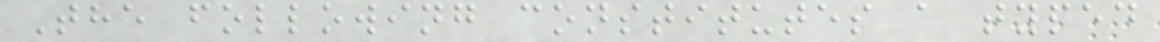The following constitutes a typed
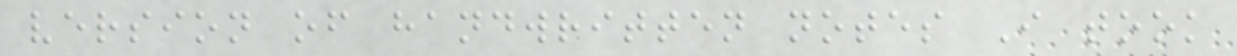version of handwritten notes I took
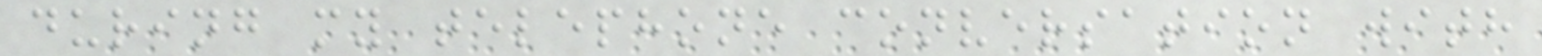during my telephone conversation with
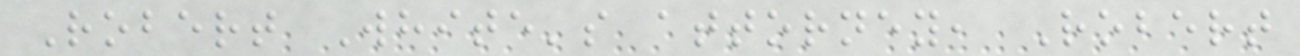Robert White's attorney, Robert
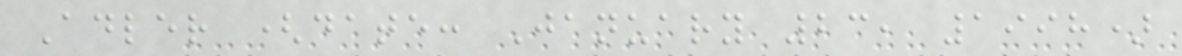Adler (date: January 23, 1998)
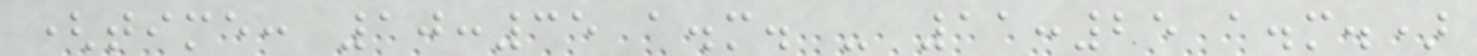(time: 10:35 a.m. - 11:25 a.m.)
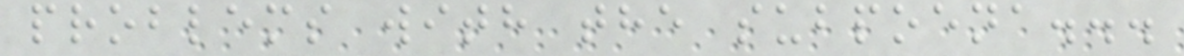problems with the subpoena...
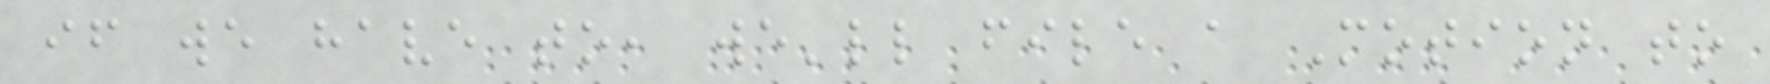if we have to, we'll file a Motion to
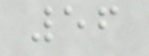56
